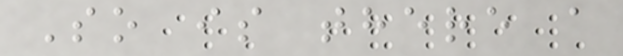So is there a
